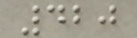420
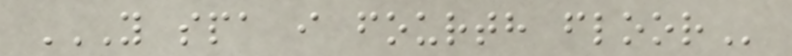Y SPA I FOURTH FLOOR
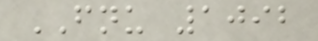FNU 1092
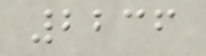2236
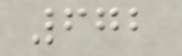672
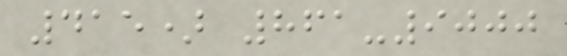415) 861-9000
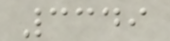3349
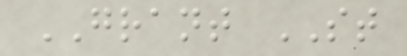GRANT ST
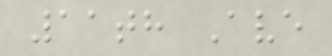11th Ave
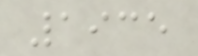1935
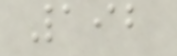192
